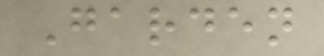Garden
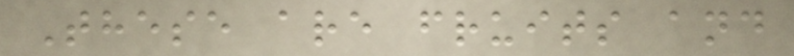These are fruits and
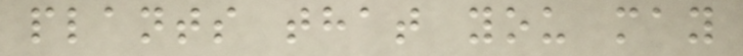plants that you may
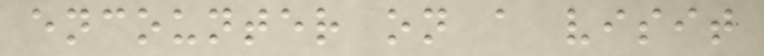encounter on a visit
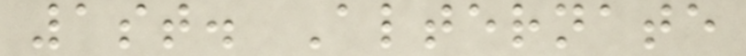1st. Alternate
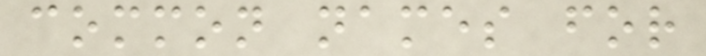common names for
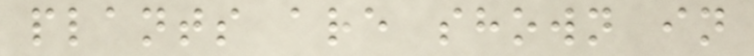plants are shown in
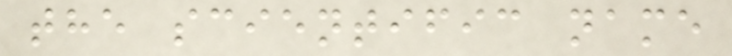the scientific name
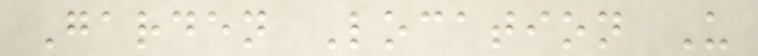Garden Location U
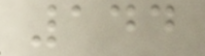144
